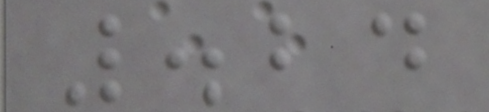.24
